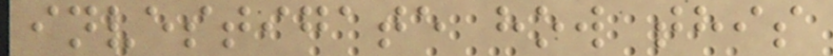investigate how this
